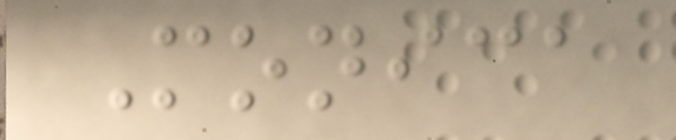Monica
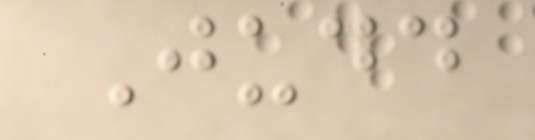Judd
